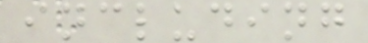including
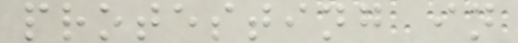protesting in
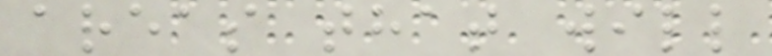areas that will
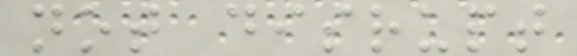not disrupt
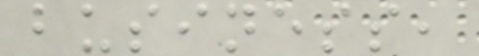business,
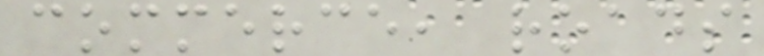commerce, roads
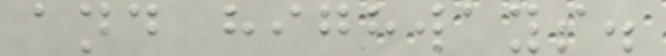and highways.
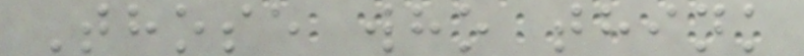Those who think
